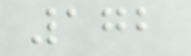172
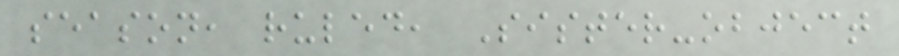season, ruled, Sister-object
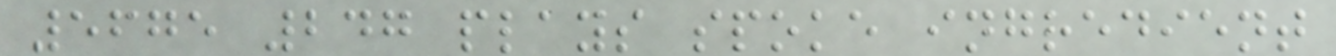5675 247 plays spoke ingredient
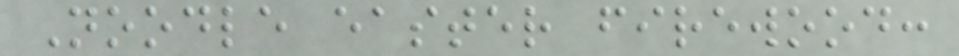Noodle easter firewood:
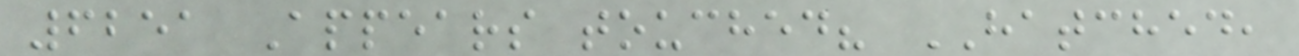6251 Appears touched? HATCHED,
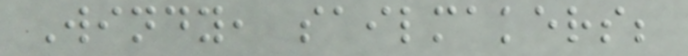Windy, sailmakers;
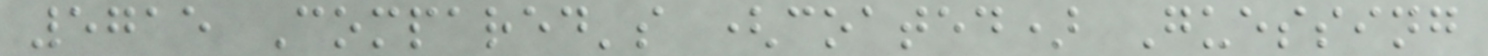5715 Compared's (coated) Guessing
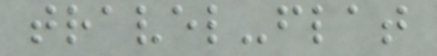travel-flat
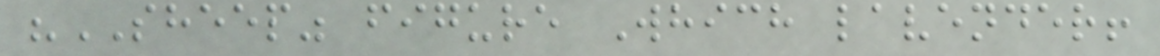"SHEEP" figure Which lavender!
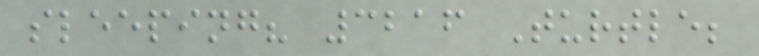sleeping? 3216 Turtle;
